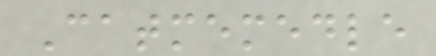Catmemedle
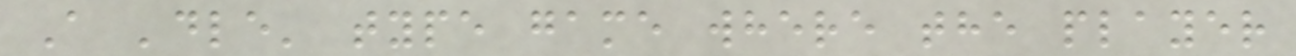A 'dle' type game where the player
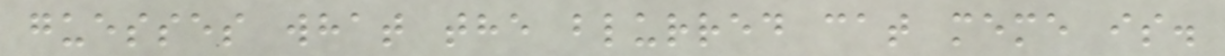guesses what the blurred cat meme is.
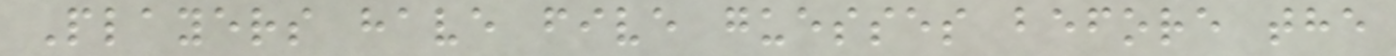Players have five guesses before the
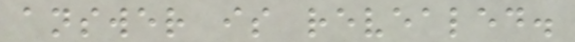answer is revealed.
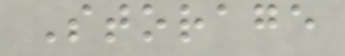Storage
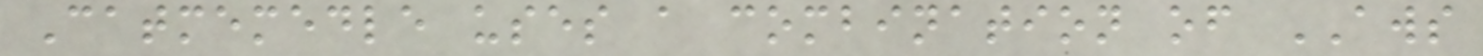Catmemedle uses a combination of AWS
